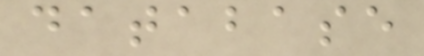database
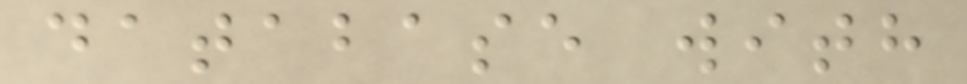database with
